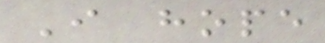I hope
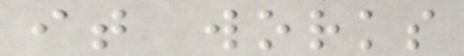it works
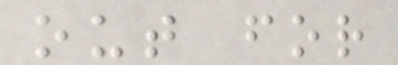out for
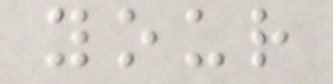your
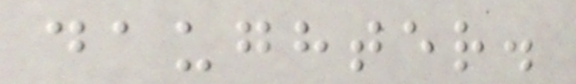daughter.
